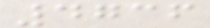4736
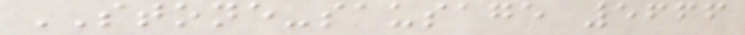STONE-sausage 5666
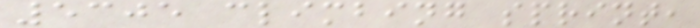5305 climbing sprint,
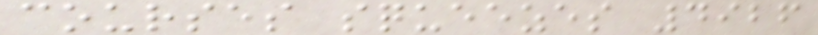courses squeezes 4926
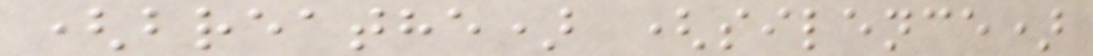(breathe) (silence)
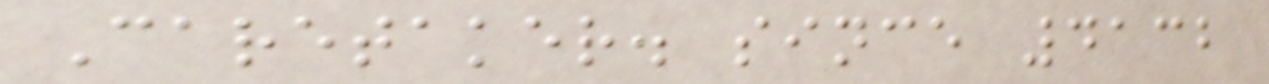Caretaker. since 4132
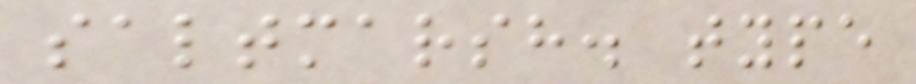saltmarsh. type
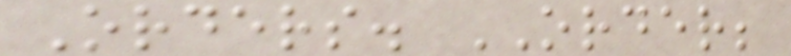Orders. ORDER;
